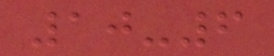10-6
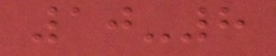10-8
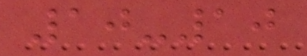10-10
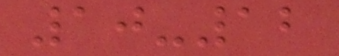10-12
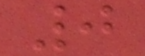0
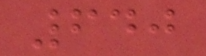640
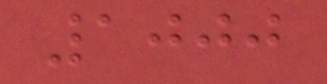1000
